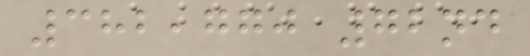382,770 72nd
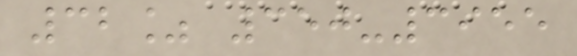32% 350-3955
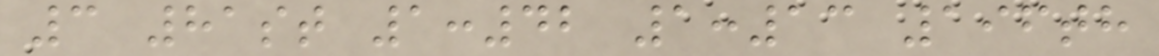3 81st 1:42 1:13 196th
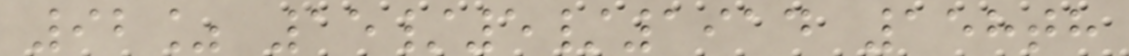92% 15/5/1914 158th
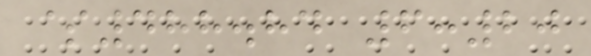$488.84 6:20
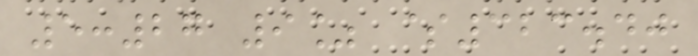5:27 9% $323.40
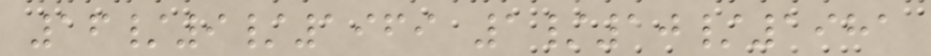16/9/1969 1/10/1981
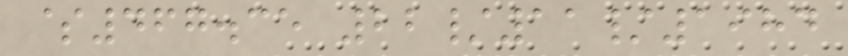$467.35 22/11/1984
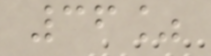36%
